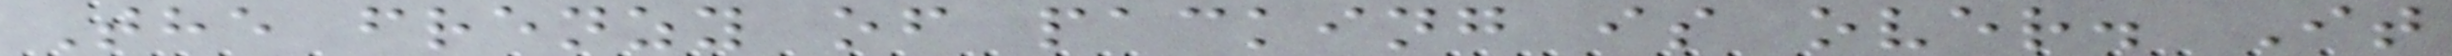The frenzy of packing is over. It
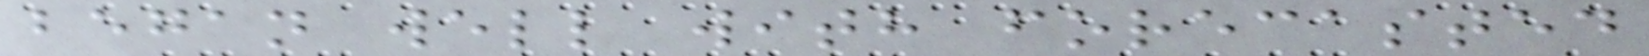began well with forecasted
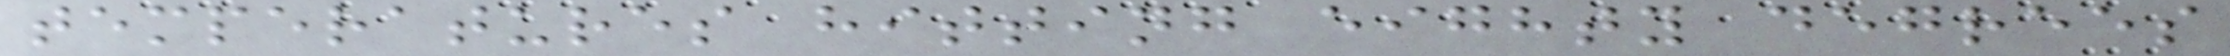temperatures hitting eighty degrees
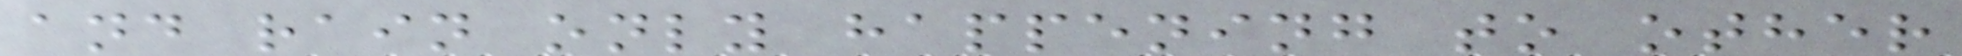and rain only happening to other
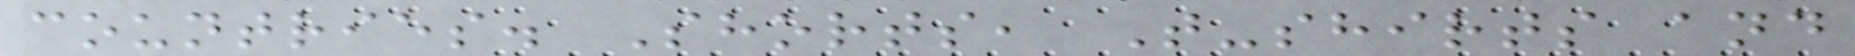countries. Shorts, T-shirts and
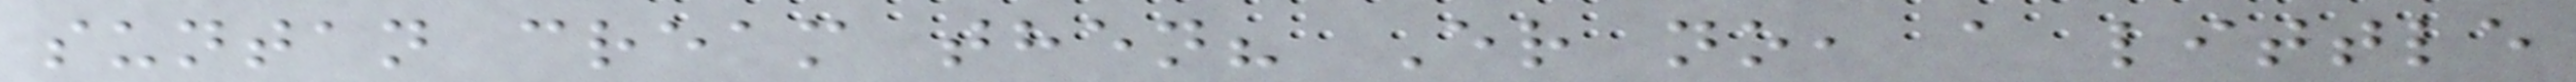suntan cream then? Er no, a little
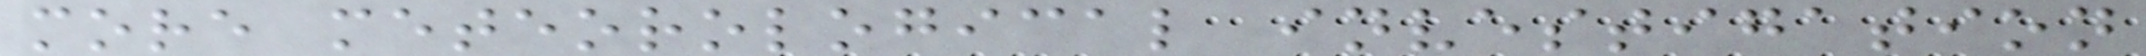more meteorological investigation
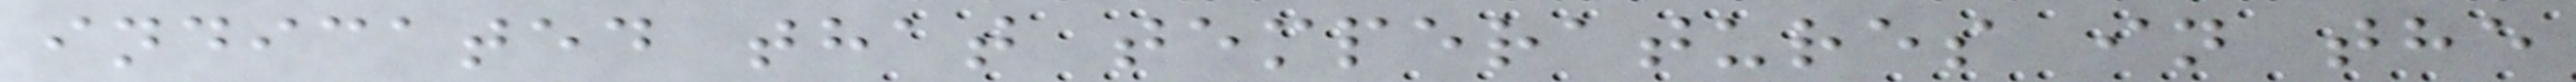indicated that temperatures in the
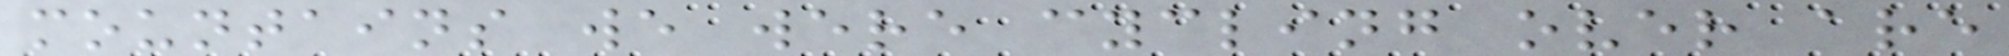mountains we were cycling over are
